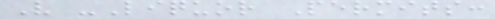V -Liquor Permits:
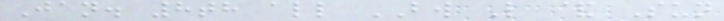Jan. 8th all BW L & Sun
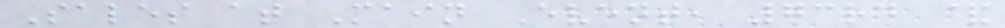Sales at Main Event, 73rd &
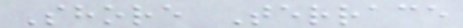Shore Terrace
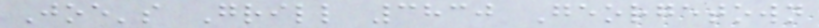Joe's Grill 3830 Georgetown
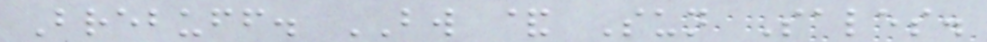Brebuff. BW & Sun Sales.
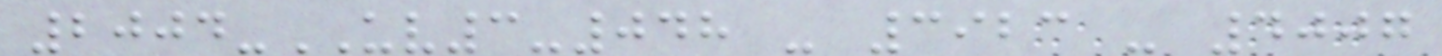2004-UV3-048 - 3923 - 4007
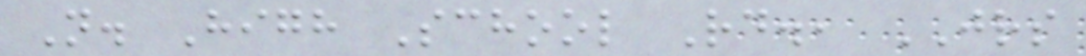N. High School Rd., JRS
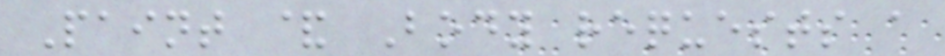Paint & Body requests a
